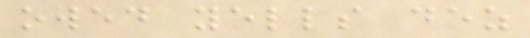owed yells dez
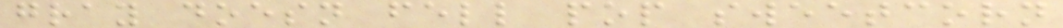gray doesn fell pop sweetcorn
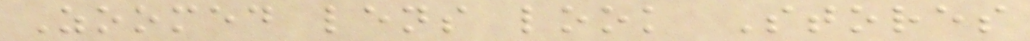Zoomed lens look Stores
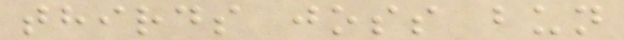thirds joss bun
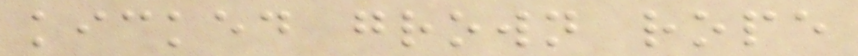kicked grown rope
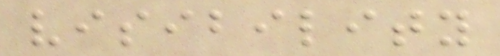visibility
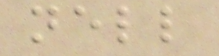nell
